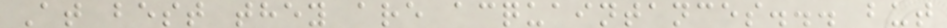At best they are acquaintances... but
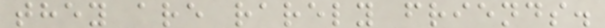they are rarely friends.
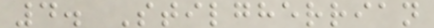4. Stilgherrian
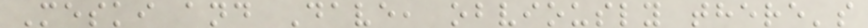Meski and Dave, obviously there's
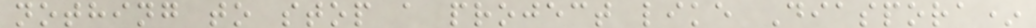nothing to stop a project like Diaspora*
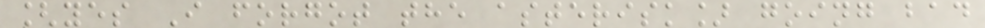[yes I forgot the asterisk] going bad
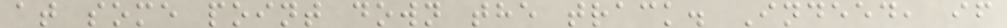at some point down the track. Indeed, if
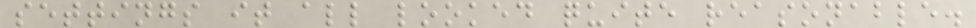settings it all looked quite reasonable.
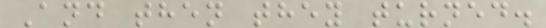And then they turned.
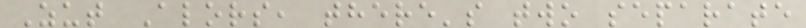Zut Alors, there's two separate
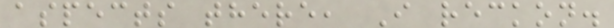aspects there, I reckon.
